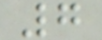7
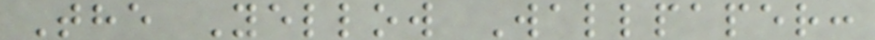The Yellow Wallpaper:
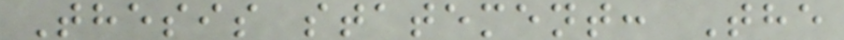Thesis statement: The
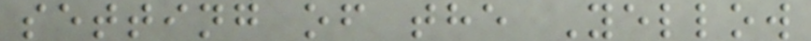setting of the Yellow
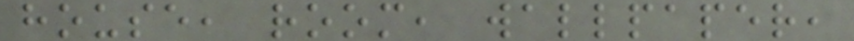house, room, wallpaper,
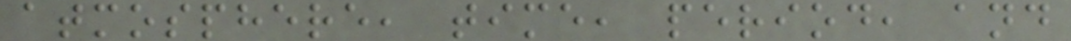atmosphere, time, period, and
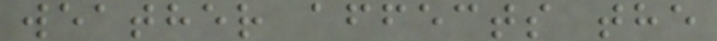weather affects the
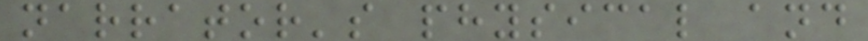narrator's physical and
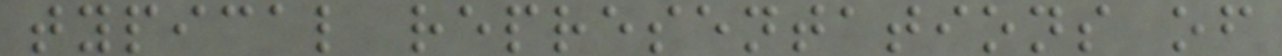typical representations of
